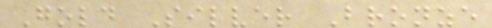Gold Silver Bronze
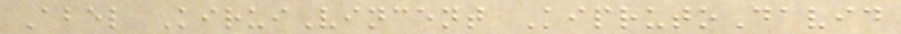Abel KiruiVincent KiprutoDavid
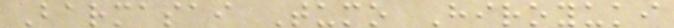Barmasai Tumo Hiroyuki
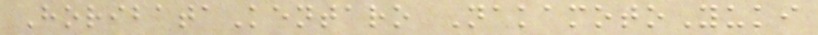HoribataKentaro NakamotoYuki
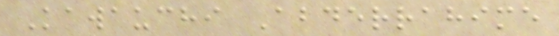Kawauchi Abderrahime
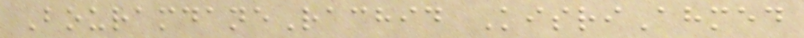BouramdaneRachid KisriAhmed
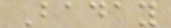Baday
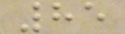85
